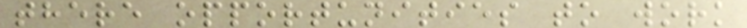there opportunities to work
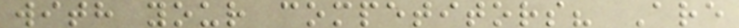with your competitors? Are
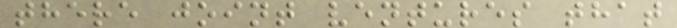there joint ventures that
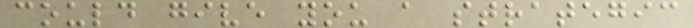could give you a strategic
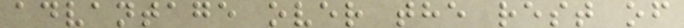advantage over the rest of
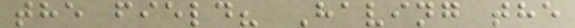the field? Having the
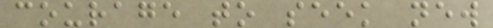courage to seek new
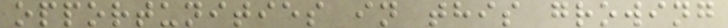opportunities in this growing
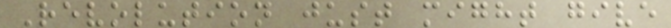Revolution just might give
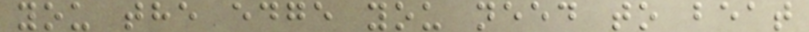you the edge you need to beat
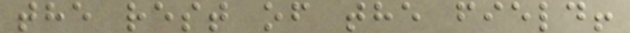the rest of the field!
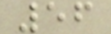56
